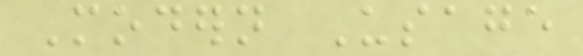Modern Usage
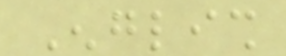English
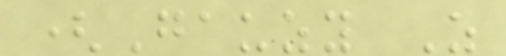(Gauzy As
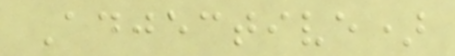Adjective)
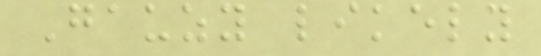Gauzy likely
